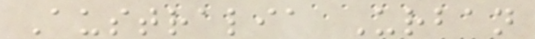Australia Urban
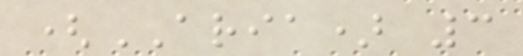(ARIA) 3
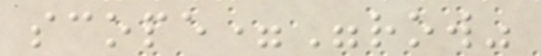scope="row"
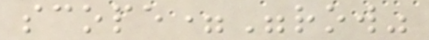scope="row"
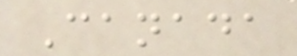Canada
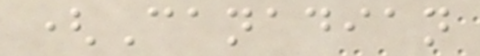(Canadian
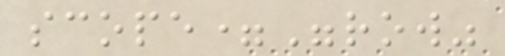scope="row"
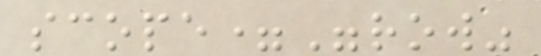scope="row"
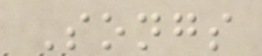Songs
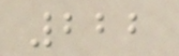222
